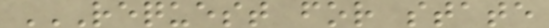REQUEST FOR STATE
